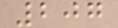207
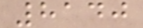8140
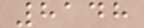8148
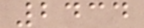2434
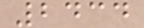2434
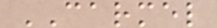CARMEL
